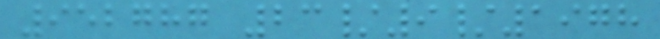952787 23/9/1978
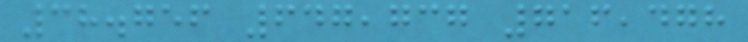38.756 647,737 716,478
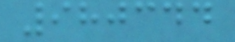980344
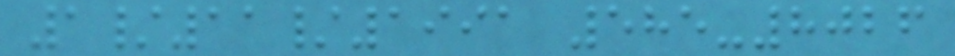1/11/1991 585-8026
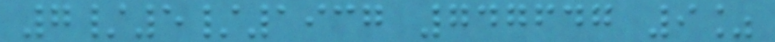7/5/1937 747647 9%
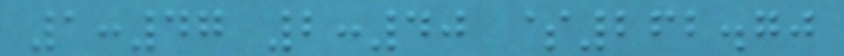1:47 2:40 $262.70
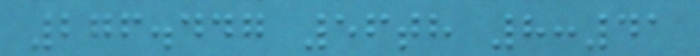276.447 56th 8:41
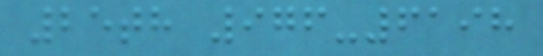25th 976-6198
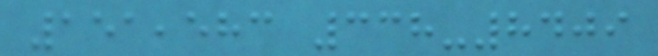151,583 338-8409
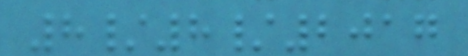8/8/2017
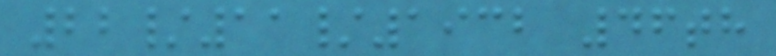22/11/1932 46th
